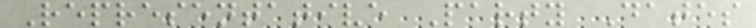Representative Party Dates
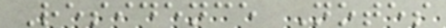Residence Notes
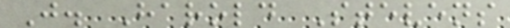J. Harold Stevens
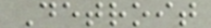Detroit
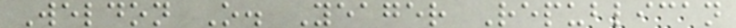Weldon O. Yeager Republican
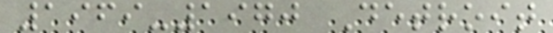1969-1970 Detroit
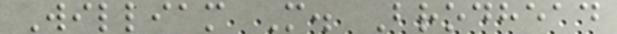William M. Brodhead
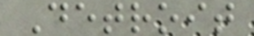Detroit
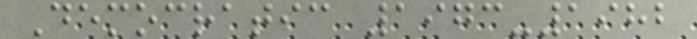Democratic 1973-1982
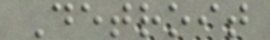Detroit
